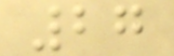27
